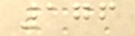176
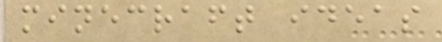minecraft ideas
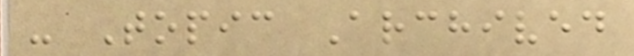- Topic Archived
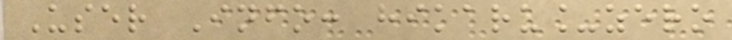User Info: hikaru_zero
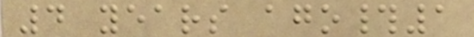4 years ago#1
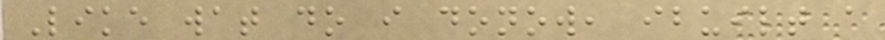Like wat do i donow, ibuilt a
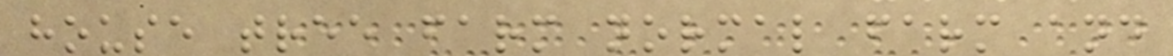house tree farm normal farm and
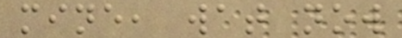mine, wat now
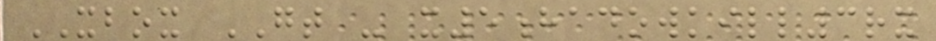XBOX GT - x5hadowkill3rx
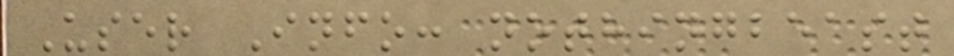User Info: nothingbeast
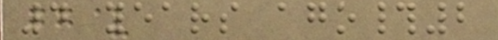4 years ago#2
